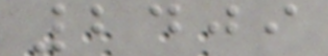2409
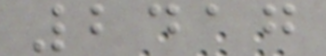2417
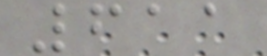611
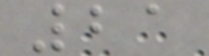21
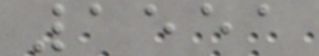1551
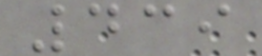439
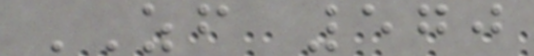ZF 570
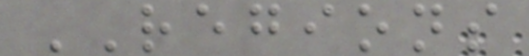REGIONS
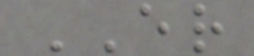ER
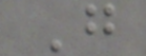G
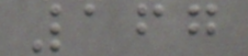167
